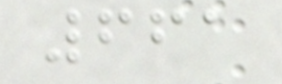661
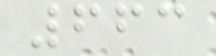663
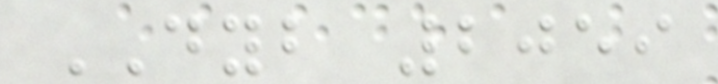DYB 2059
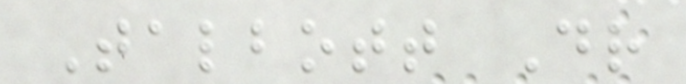Talbott Dr
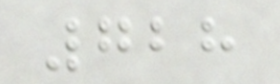728
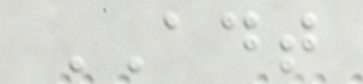ADT
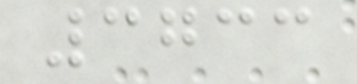3733
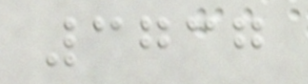3737
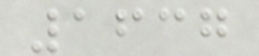1637
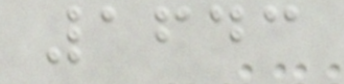1643
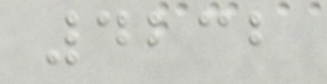4232
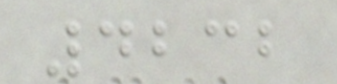4232
